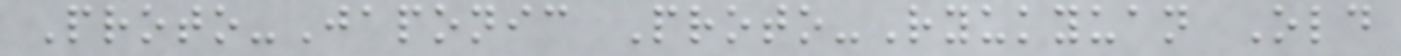Proto-Japonic Proto-Ryukyuan Old
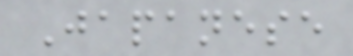Japanese
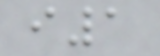i1
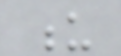u
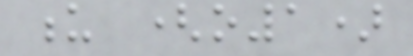u (o1)
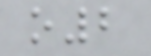o2
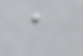a
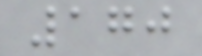170
